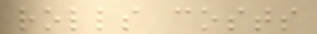rolls costs
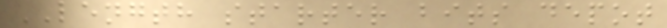LENGTH starter bits depot
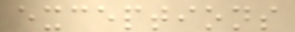exceptions
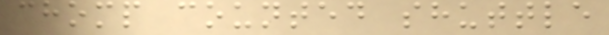chomp counted shuttle
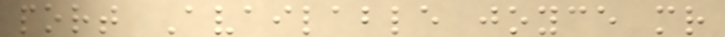port Available joyce mr
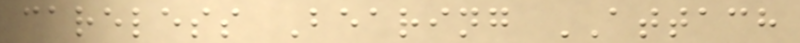careless Bearing ATTACH
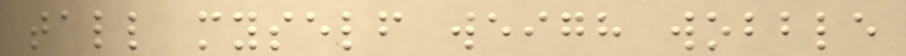tall myself weigh wobble
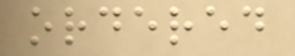ordered
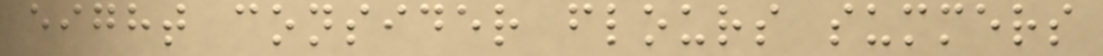eight consider flours summers
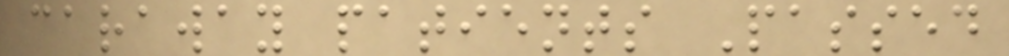caraway patients Passed
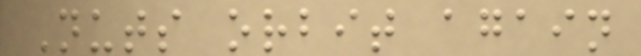Nuts orbit again
